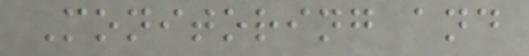Monitoring and
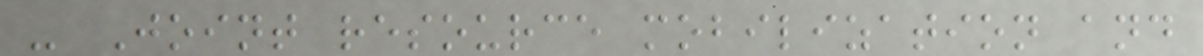- Joint resource mobilization and
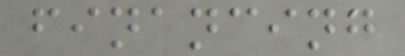financing
